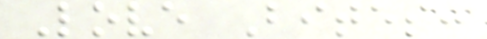Love Bites:
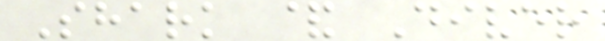Shark & Diver
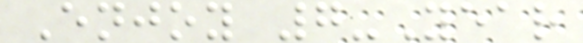Enjoy 7-Year
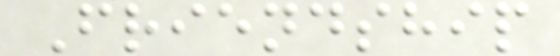Friendship
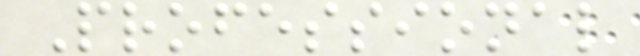Professional
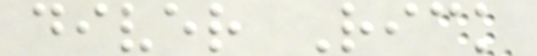diver Rick
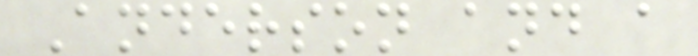Anderson and a
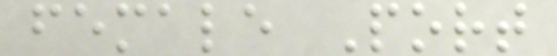female Port
